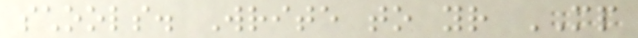schools. Write to your MP
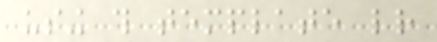using this template letter
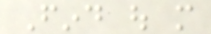Find out more
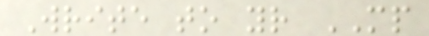Write to your MP
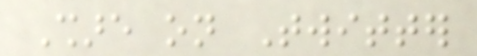Share on Twitter
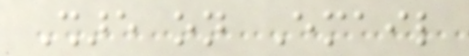Share on Email
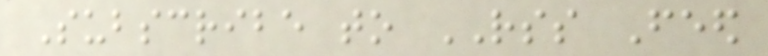Subscribe to RSS Feed
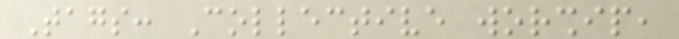Tags: Collective worship,
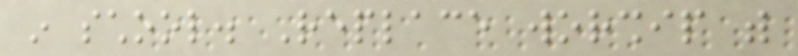in school. Replace worship with
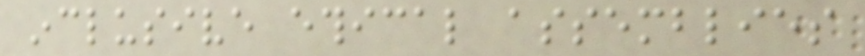inclusive ethical assemblies
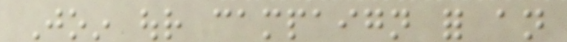Join our campaign for an
